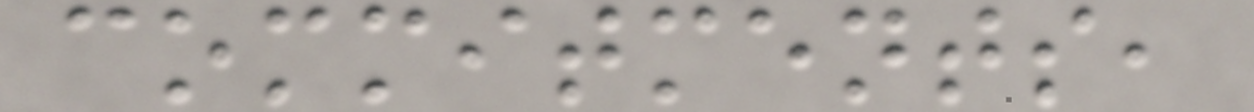commitments,
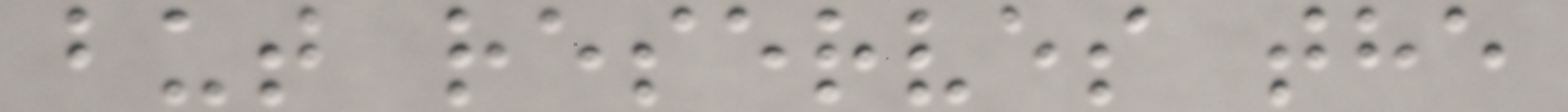but reserves the
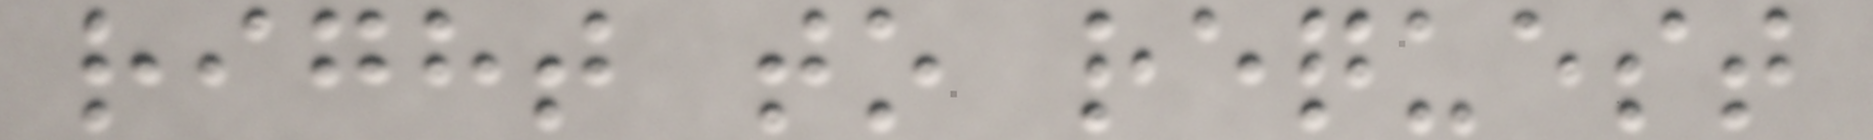right to request
